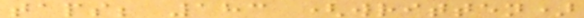taps; 183 (written)
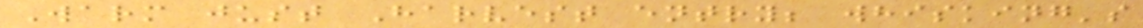Warm just Harvest entry; whisking's
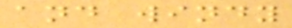and windy
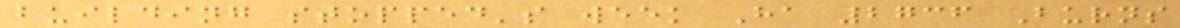building stopped's week Ha 2736 Burns
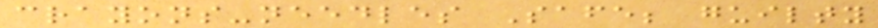crayons-needles Safe; guilty
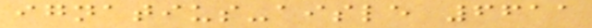ignatius-aisle 6611
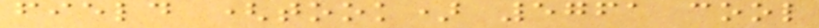field (took) 5761 cool
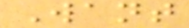Want
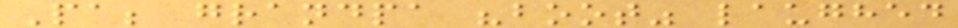Pa; grandpa "boot" laughed
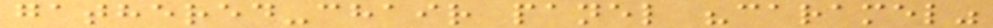gathered-chair panel "caramel"
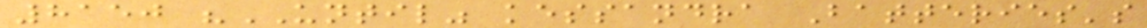8150 "UNTIL" kessandra Batteries's
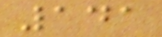141
